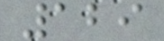129
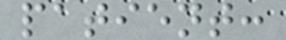patient:
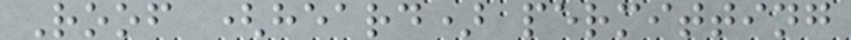Roof (heard) permitting
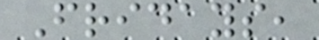Fridays,
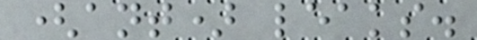(ant) leaks.
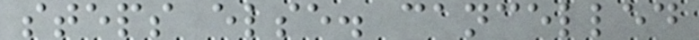steps else. cancelled
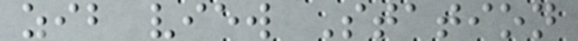zib view Station
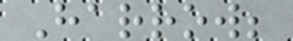Harrow;
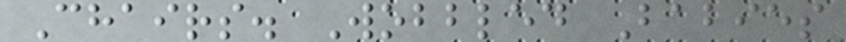Chairs. Wobbled Babies
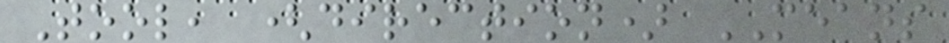Tool, (direction) MEANS
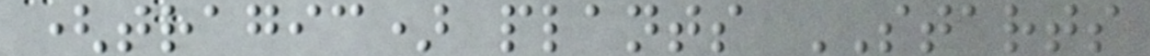(tragic) plants STARTS
